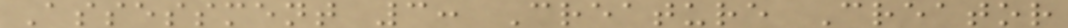Assessment 3: Creature Creator
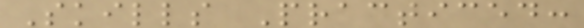Skills Practiced:
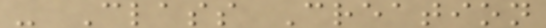- Class Creation
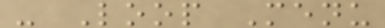- Loop Menu
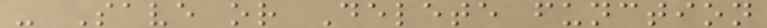- Save or Delete function
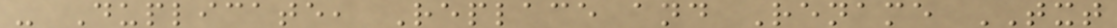- Duplicate, Replace and Rename TXT
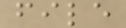file
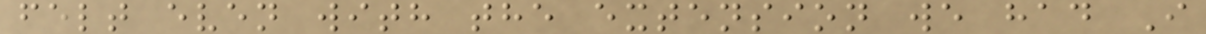felt even with the extension we had I
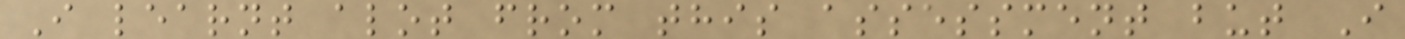I learnt alot from this assessment but I
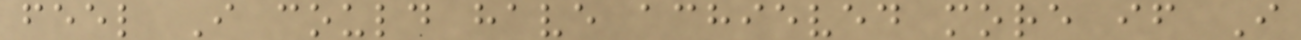feel I could have achieved more if I
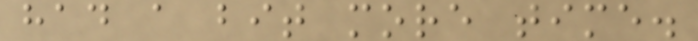had a bit more time.
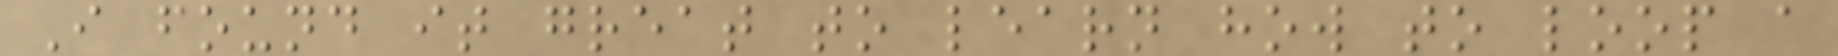I found it great to learn how to loop a
